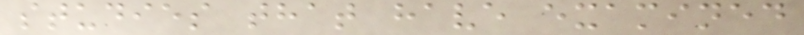studies that have examined
